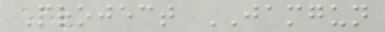Project JAMGUN
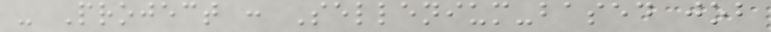- Project : Sellenium-based job
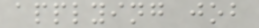applying job
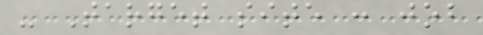- Target site : job
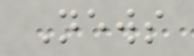News
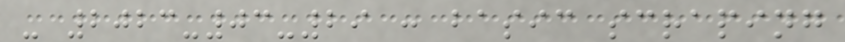- 2023-03-29 : basic scraping
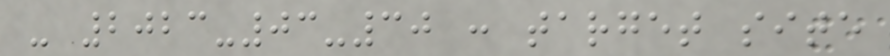- 2023-03-30 : target site
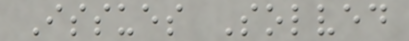Issues Solved
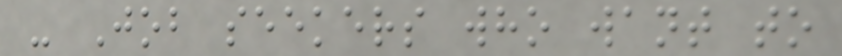- Job seekers who want to
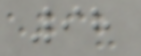98
